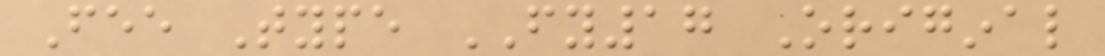Fee Type FY17 Original
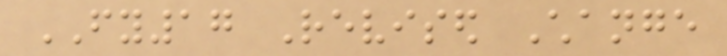FY17 Revised Change
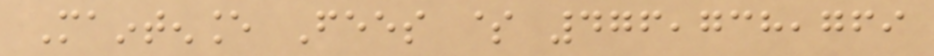Maintenance Fees $ 476,738,769
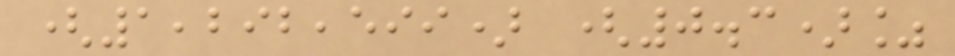(1,292,599) (0.3)%
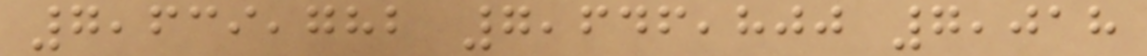7,639,782 7,646,800 7,018
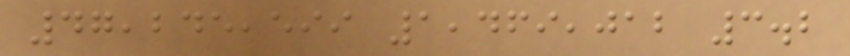47,245,599 1,469,012 3.2
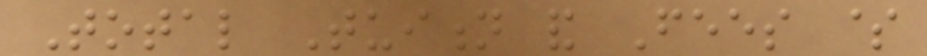Total Tuition and Fees $
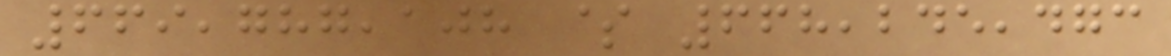669,787,108 $ 668,245,473
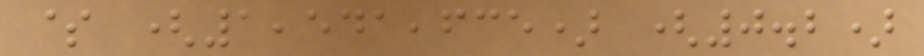$ (1,541,635) (0.2)
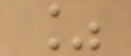%
